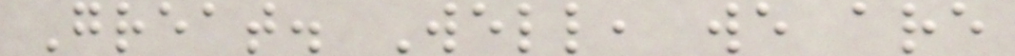Great. Well, we are
